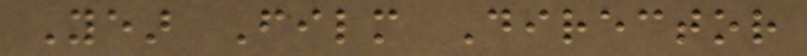Year Film Director
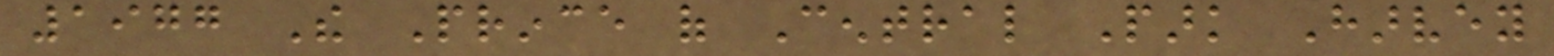1977 The Prince of Central Park Harvey
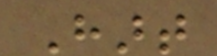Hart
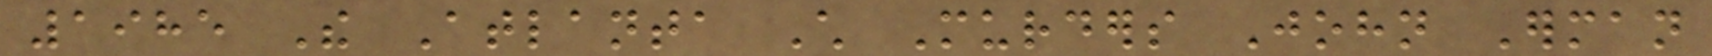1985 The Atlanta Child Murders John Erman
